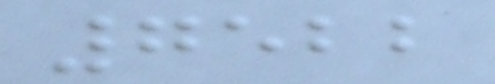7522
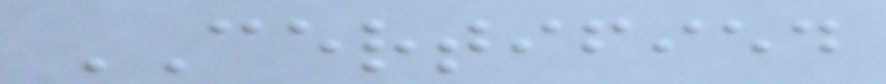CERTIFIED
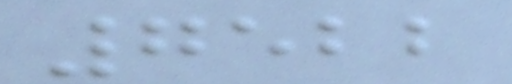7522
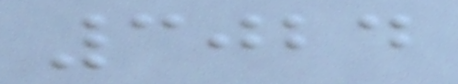3024
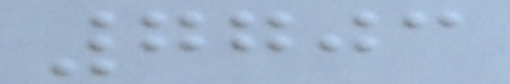7703
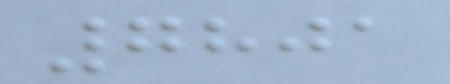7801
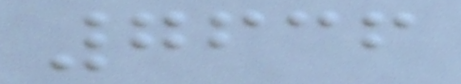7636
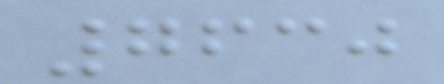7630
